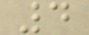4
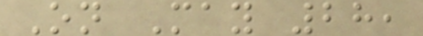On May 28,
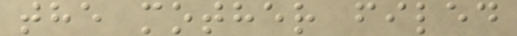the mother filed
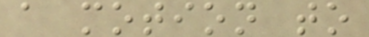a motion to
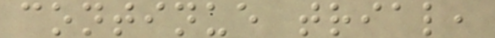continue trial,
